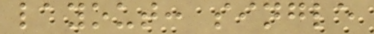layout: single
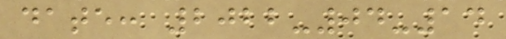date: 2022-04-14
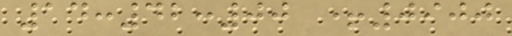14:42:00 +0900
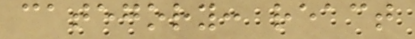category: react
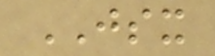JSX
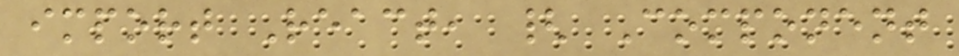import React, { Component
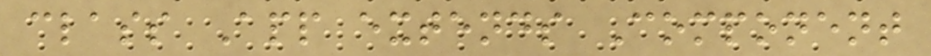class App extends Component
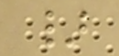}
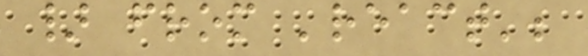} from 'react';
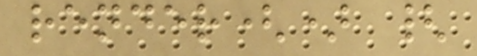render() {
